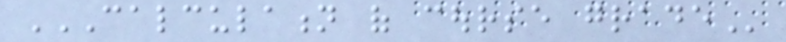CALCULATION OF COURSE GRADE
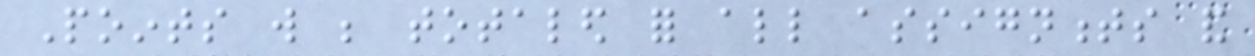Points will be totaled for all assignments and
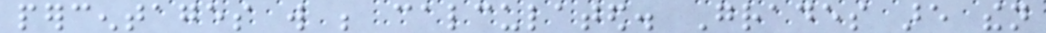percentages will be calculated. Grades are then
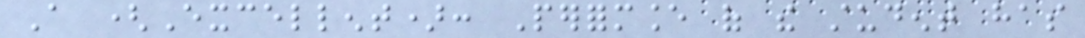A (Excellent): Performance of the student has
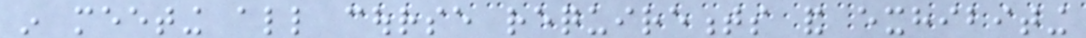in meeting all course requirements and exhibiting
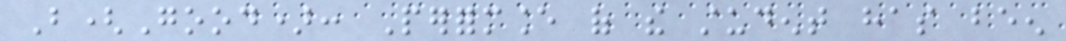B(Good): Performance of the student has been
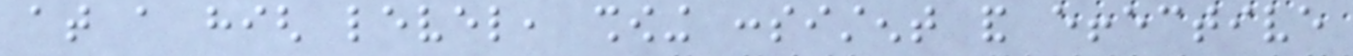at a high level, showing consistent and effective
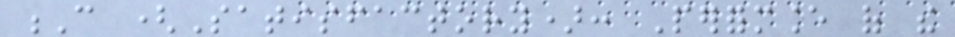C (Satisfactory): Performance of the
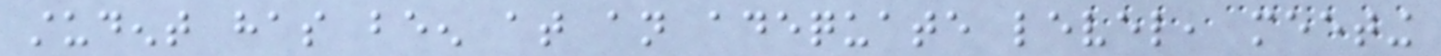student has been at an adequate level, meeting
